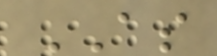AS
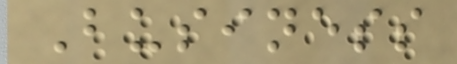Business
